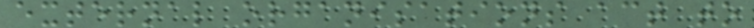external organisations act to
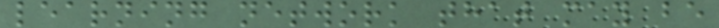learning network that may be
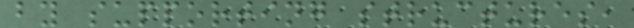by supporting structures,
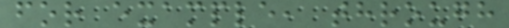for example, through
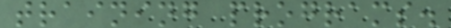training programs.
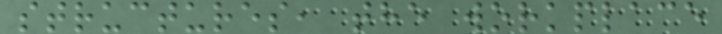structures, the workplace
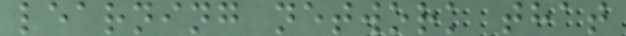learning network that
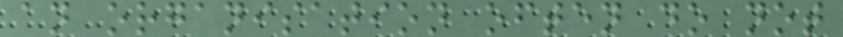an organisation often do not
